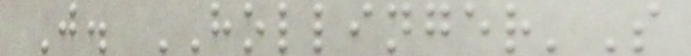J. HOLLINGER'S
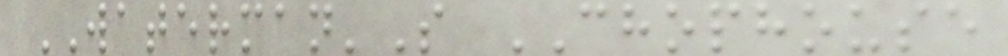WATERMAN'S CHOPHOUSE
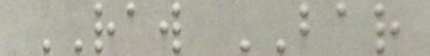RAW BAR
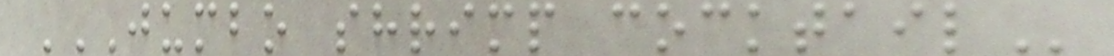JUMBO SHRIMP COCKTAIL
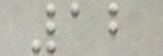12
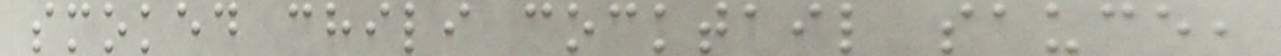smoked chili cocktail sauce,
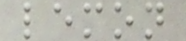lemon
